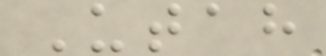Utah
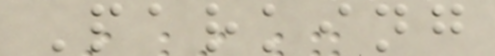Parking
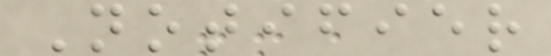Notifier
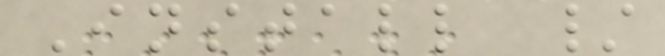Install /
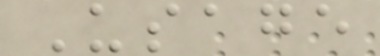Usage
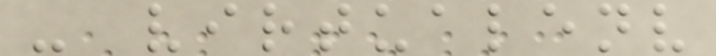- virtualenv
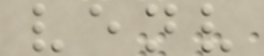venv
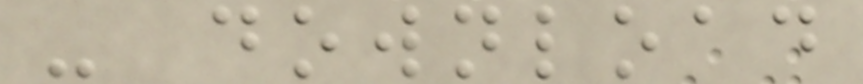- download
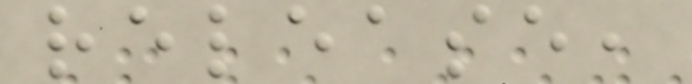release,
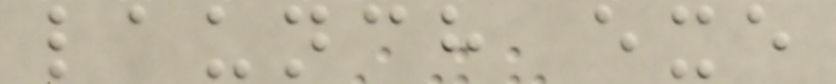launch exe
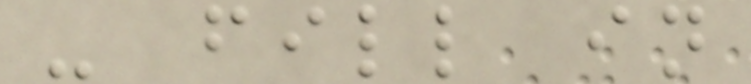- fill in
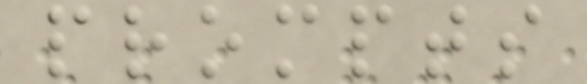prompts
